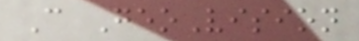C GeoVision
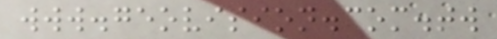www.geovision.com.tw
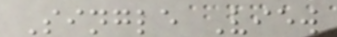Single View
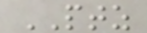PTZ
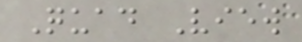Quad View
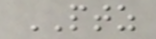PTZ
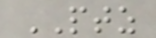PTZ
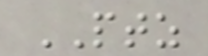PTZ
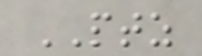PTZ
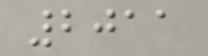2011
